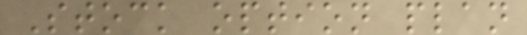Stock option plan
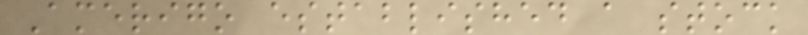Amerigo established a stock
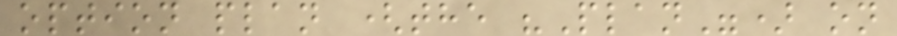option plan (the "Plan") on
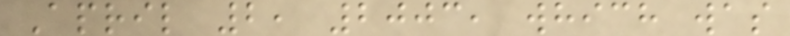April 2, 2003, which was
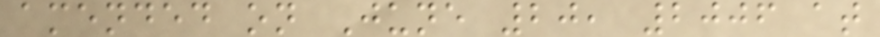amended on June 20, 2006 at
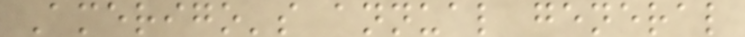Amerigo's annual general
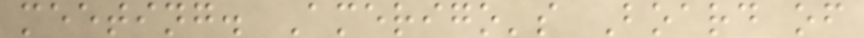meeting. Amerigo's Board of
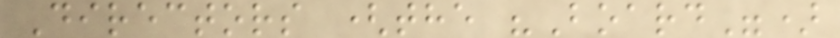Directors (the "Board")
